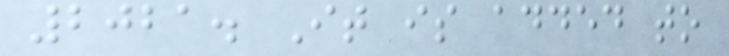2021. It is added to
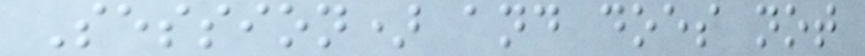Session) and does not
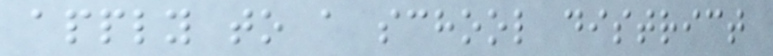apply to a school district
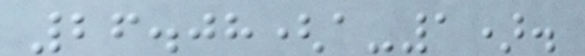26.08(a-1).
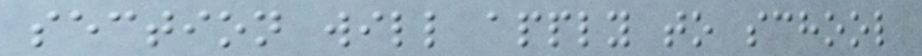section will apply to school
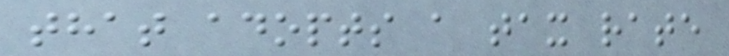that adopts a tax rate
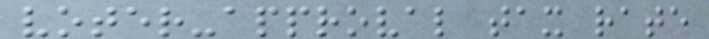voter-approval tax rate
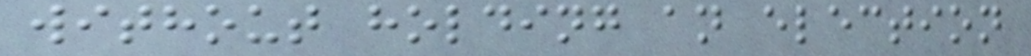without holding an election
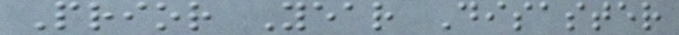Prior Year Disaster
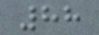88
